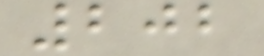202
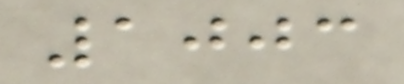1003
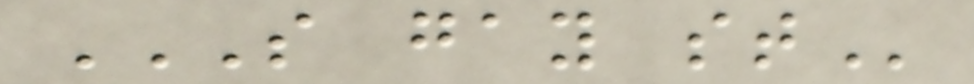S GAY ST
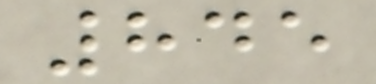845
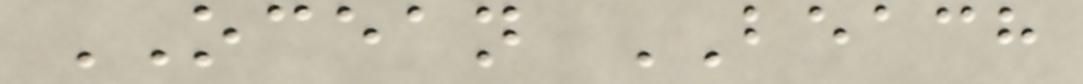OCEAN BEACH
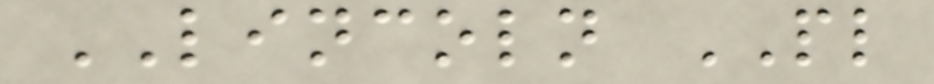LINCOLN PL
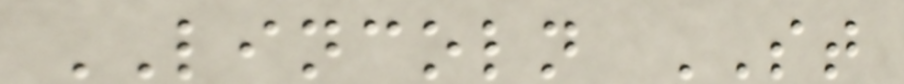LINCOLN ST
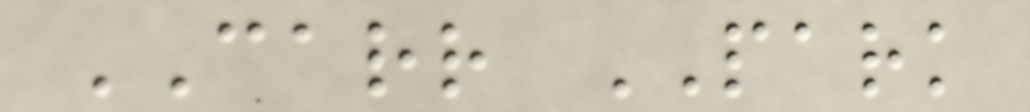CARR PARK
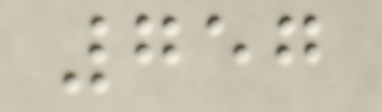757
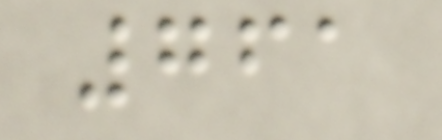761
